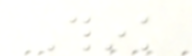Think
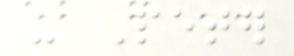- Peter
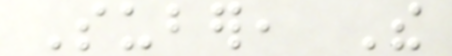Suber, The
